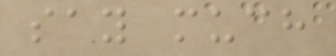say much
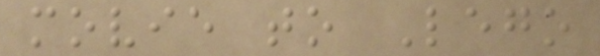movie to Lego
